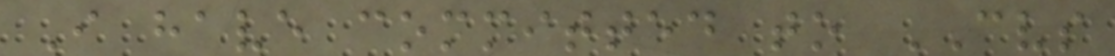I have committed to CVS
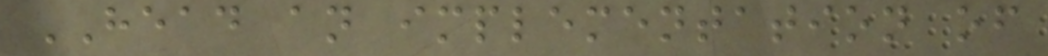HEAD an implementation of
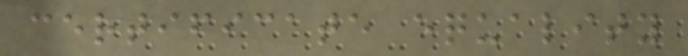certificate equality
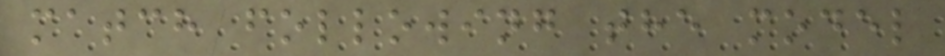match following the model
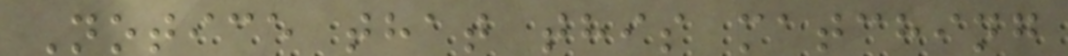Notice that this matching
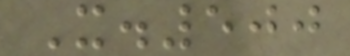X.500
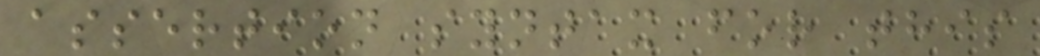assertion syntax for this
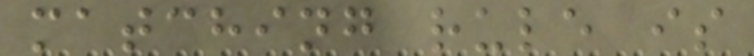matching rule is
